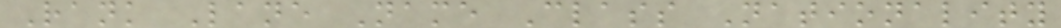Rank Lane Name Class Nationality
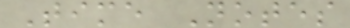Time Notes
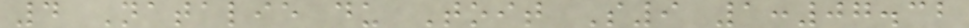4 Natalie du Toit S9 1:07.32
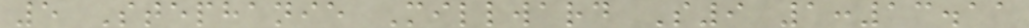5 Stephanie Millward S9 1:13.11
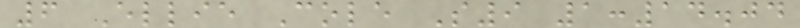6 Ellie Cole S9 1:14.04
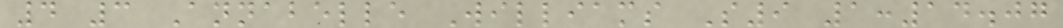4 3 Annabelle Williams S9 1:14.07
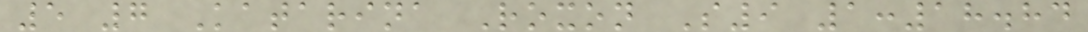5 7 Katarina Roxon S9 1:18.84
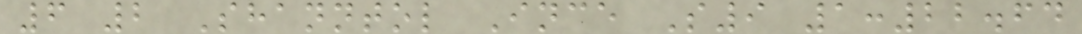6 2 Shanntol Ince S9 1:22.64
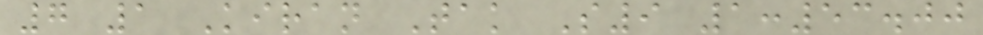7 1 Kiran Tak S9 1:53.00
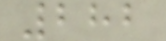282
